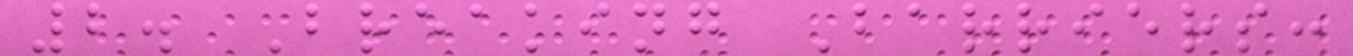2. Breaking Barriers:
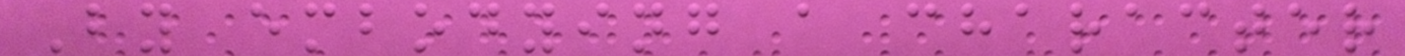By embodying a character
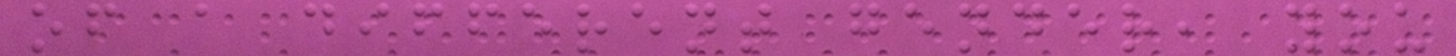of a different gender, you
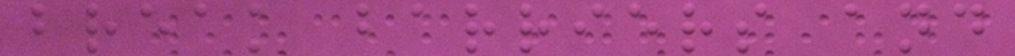break barriers and
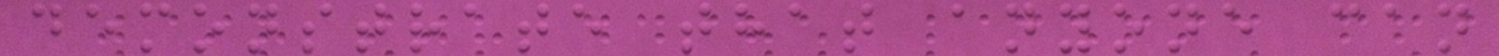demonstrate that anyone can
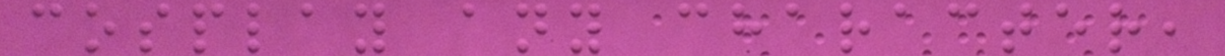cosplay any character,
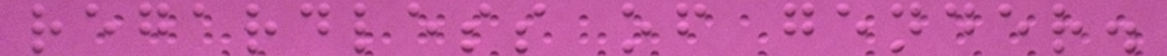regardless of gender.
